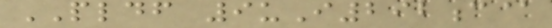PLDF 9uI292c@
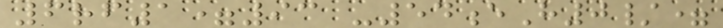6rf1=93 -54eH0/=
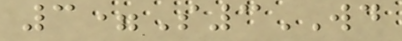3=S3WD
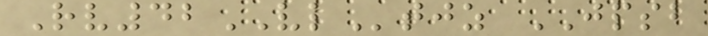Rv42VLtjz JPSB
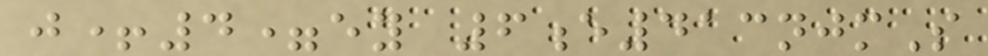j+4=ey 6e413njmS
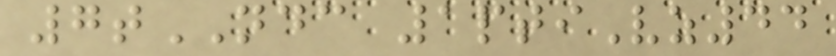7tNDC 1ptiVz44
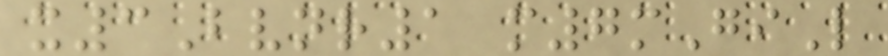x3Bvnr1 m7mGiL
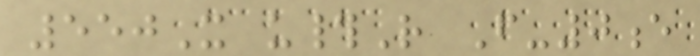550X u#R F-0e
